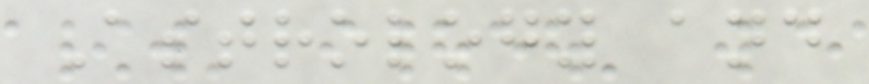Astrology and
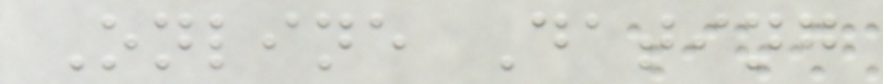Online Dating
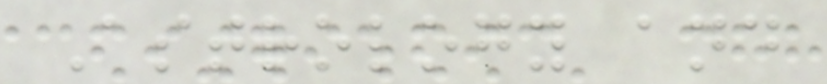Astrology and
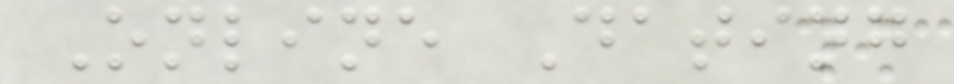Online Dating
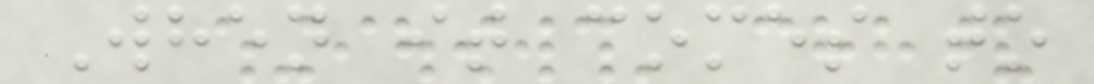When it comes to
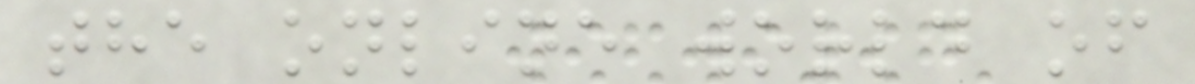the online world of
